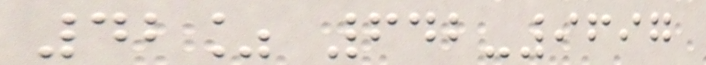42% 642-9697
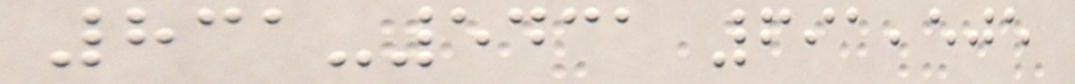831-5431 691,505
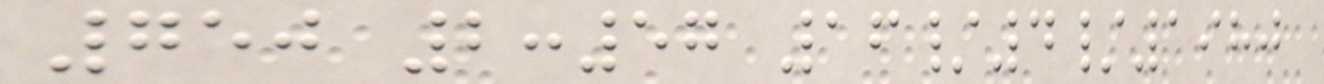750 2:57 16/4/1980
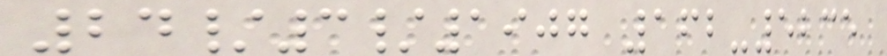24/3/1907 162-5235
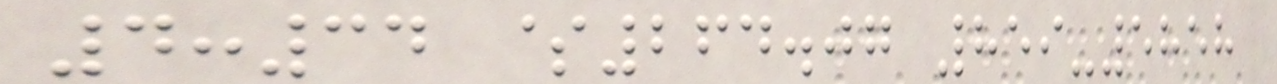4:34 $264.07 859-5858
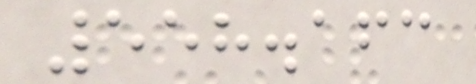558.163
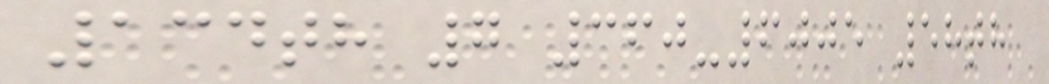134th 7 360-6005 58th
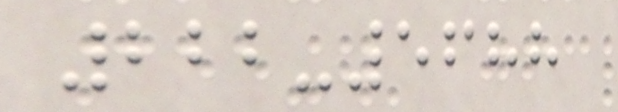222-5688
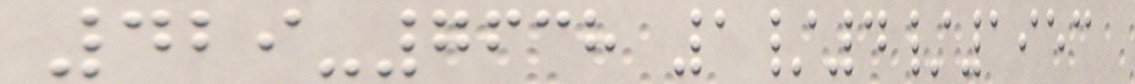429-7638 1/4/1953
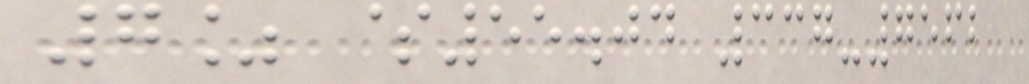7% $55.04 337-7562
